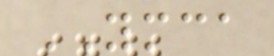YMCA
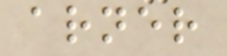arner
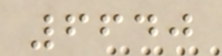6640
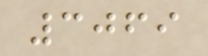3069
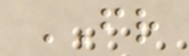FR
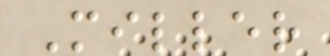Miller
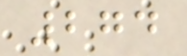274
